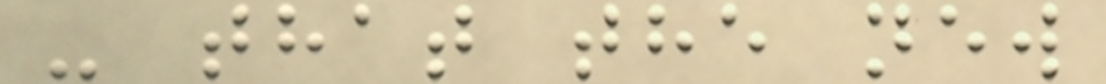- that the new
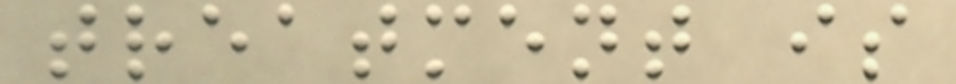treatment is
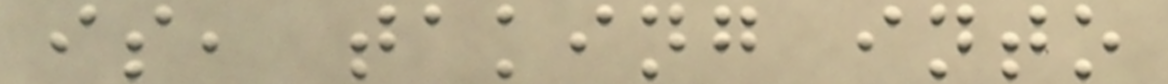is, taking into
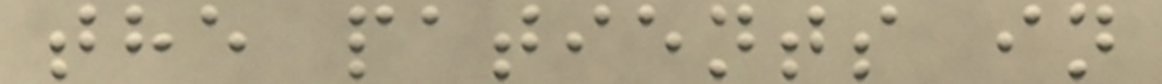the patients in
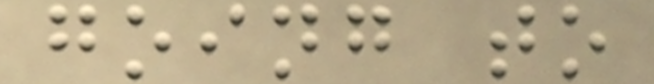going to
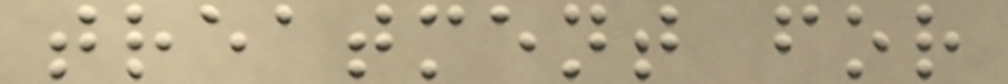treatment for
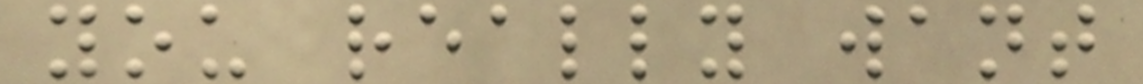you really want
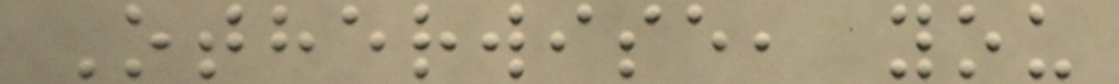Otherwise, you
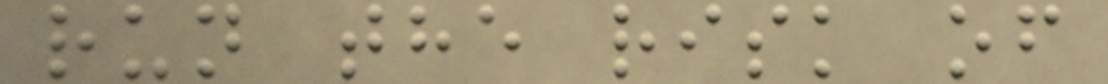run the risk of
